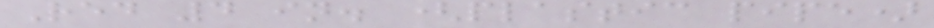Red 4 in. (plastic pipe)
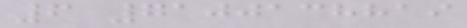6 7100138819
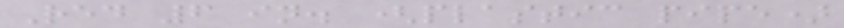Red 6 in. (plastic pipe)
